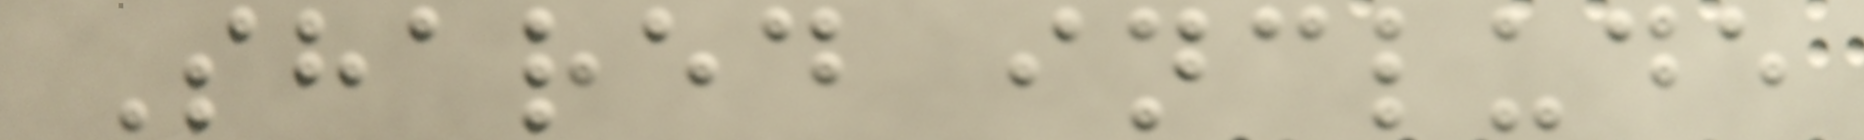Shared include
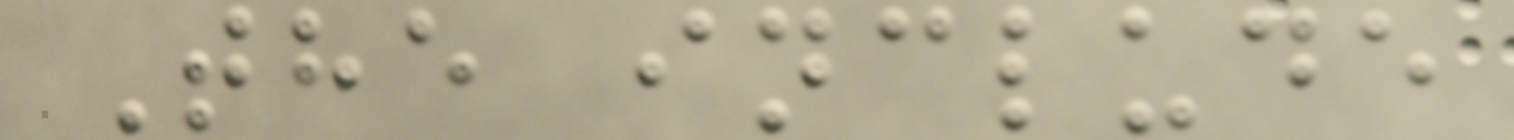The include
